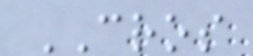CROS
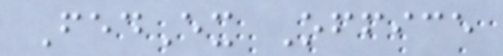FedEx Office
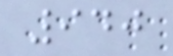940
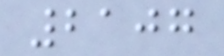2107
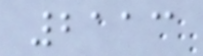2113
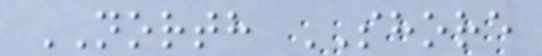NORTH SHORE
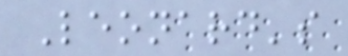Leonard's
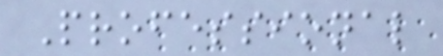Professional
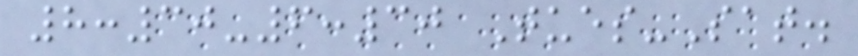8:30-6:30 Tues-Sat.
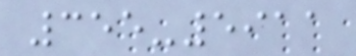355-5911
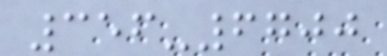356-6700
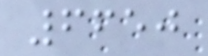6650
